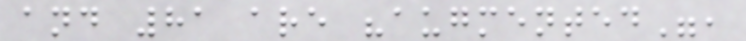and 81 are "augmented",
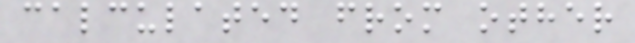calculated from other
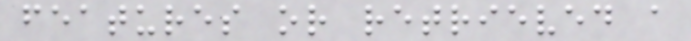features or retrieved a
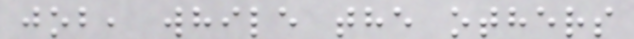job, while the others
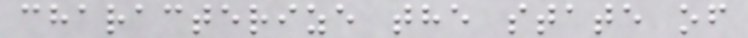characterize the state of
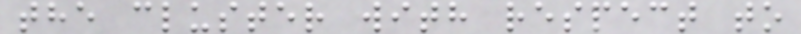the cluster with respect to
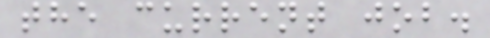the current job.
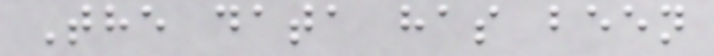The data has been
